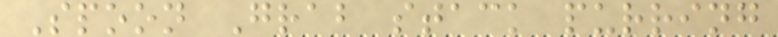Spoon Grab stack purring
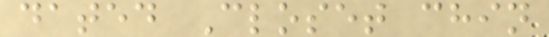dated Closet chin
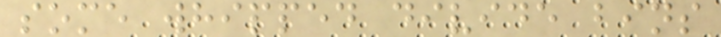some whipped divide bins
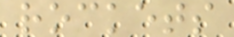rockets
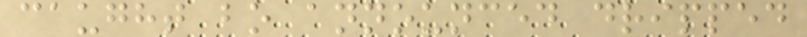caught bo announced dripped
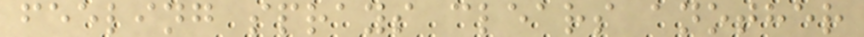feeling sprays clears another
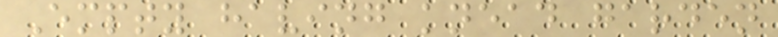Empty having knead garden
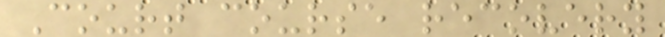Court course recovery
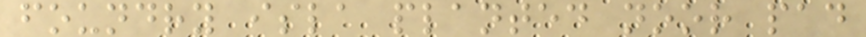foundry isla planted noor pad
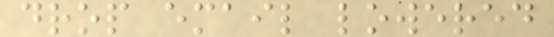drop email lowered
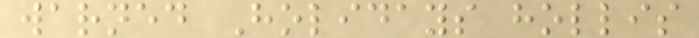warned Holidays hollis
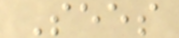Sees
